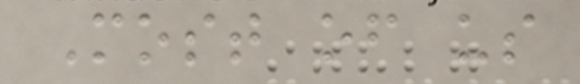Most of us
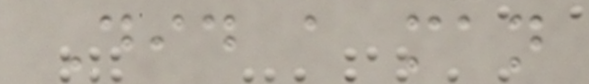Did a man
